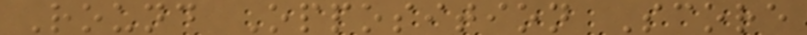Round Opposition Score
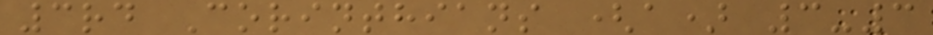3rd Corinthians (a) 3-3
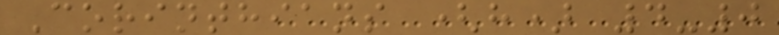Corinthians (h) 4-0
